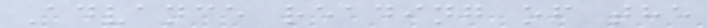Advance reading of the
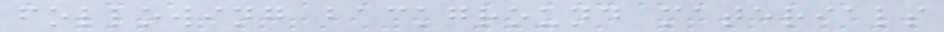following background materials
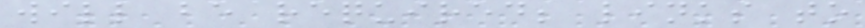will be required; links to
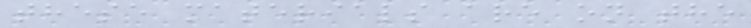these materials are on the
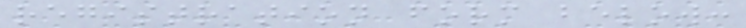registration form below:
